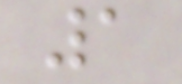1
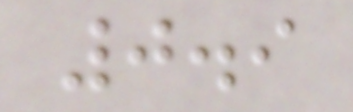0.9
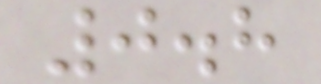0.8
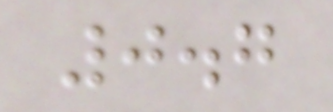0.7
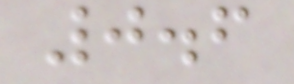0.6
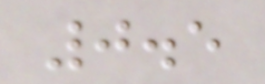0.5
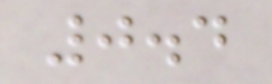0.4
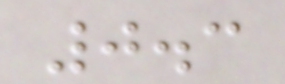0.3
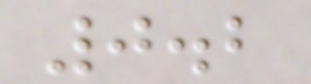0.2
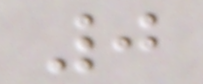0
